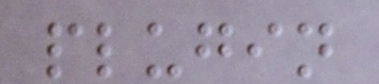plugin
